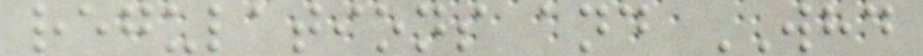regulations and WHD
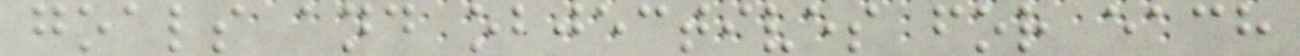goals and objectives for each
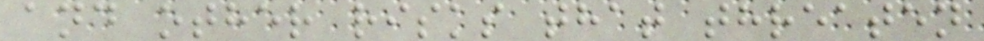and other risks that threaten
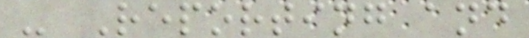- Reporting and
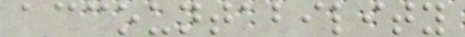accountability
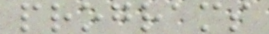programs
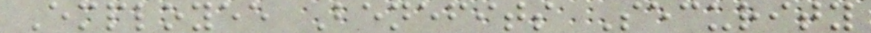Employee Benefits Security
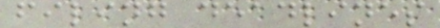filing deadlines
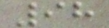98
